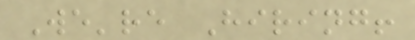We're Hiring!
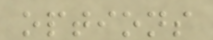options
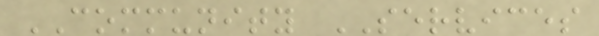COMMUNITY SERVICES
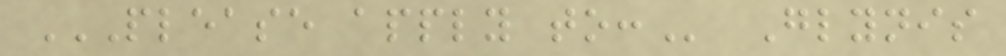PLEASE APPLY TO: Glynis
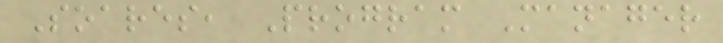Soares, Program Manager
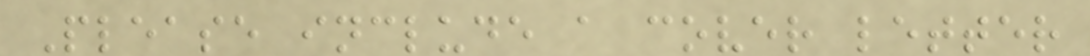Please include a cover letter
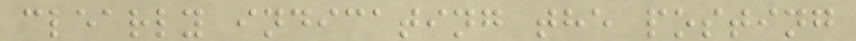clearly indicating the posting
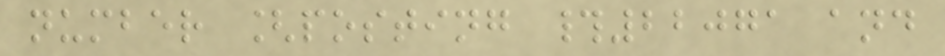number [posting #22071 and
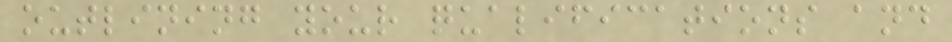outlining your qualifications and
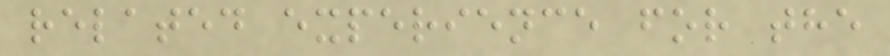related experience for the
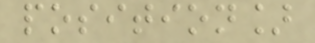position]
